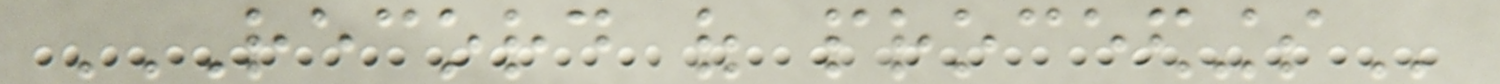RECORD OF PROCEEDINGS
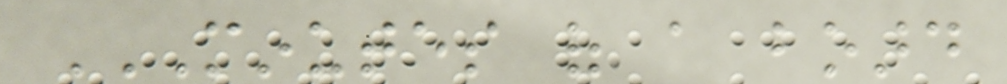MINUTES OF A BOARD
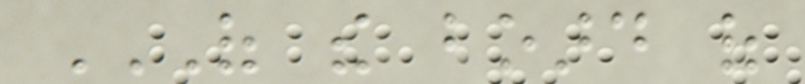OF THE BOARD OF
